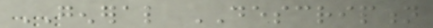GENERAL DESCRIPTION
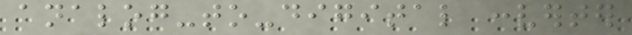analog-to-digital converter
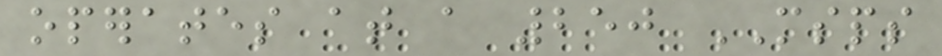operates at a 250 MSPS
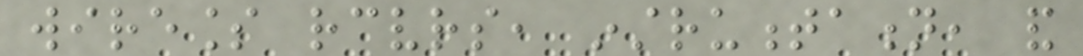wireless receivers, instrumentation, and
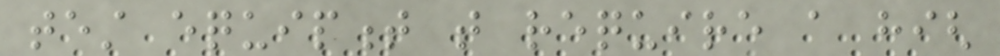test equipment that require a high
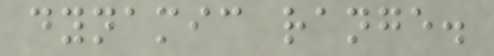dynamic range.
